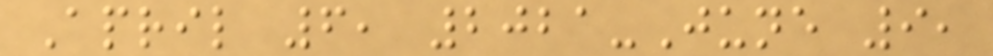April 6, 2021-June 9,
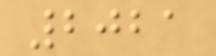2021
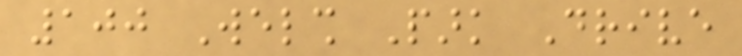100 Welsh Park Drive
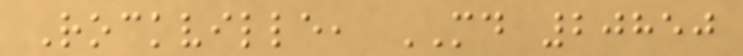Rockville, MD 20850
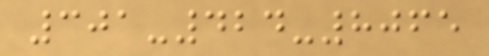301-424-8065
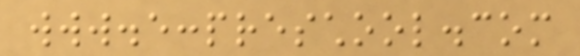www.eccpreschool.com
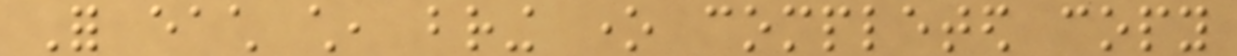For each child, bring one completed copy
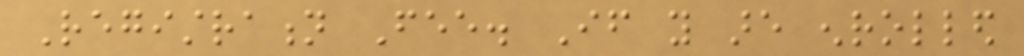Registration Fee. If you are enrolled
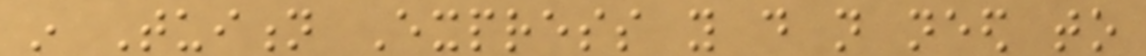in Tuition Express you do not need to
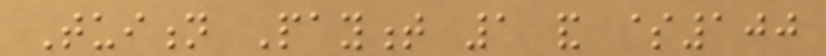Tuition Payment 1 and $100
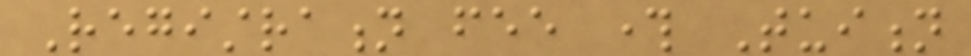Registration fee through Tuition
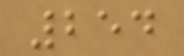254
